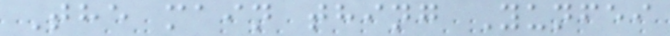The main thing Yunfei
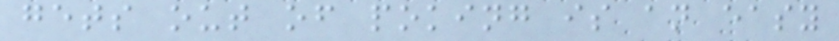gets out of poking is an easy
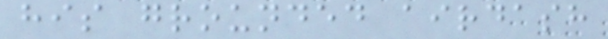his grounded airdash
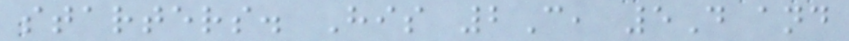starters. His 2C, 5D and
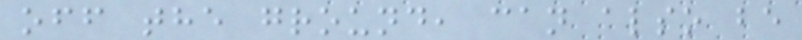off the ground, can also be
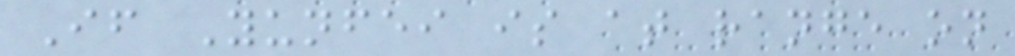If Yunfei is at range on
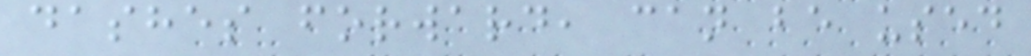dashes forward, can be used
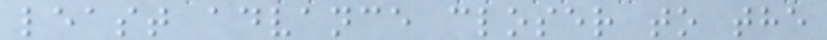least advance closer to the
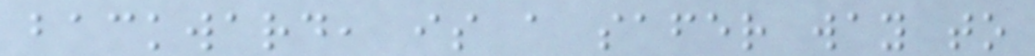backward, is a safer way to
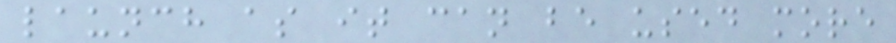launch as it can be used more
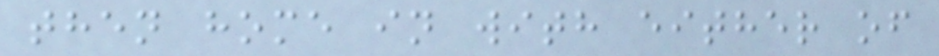then home in with either of
